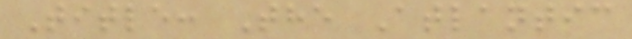Title: The Atlantic
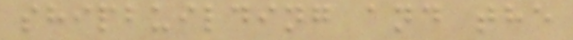shipbuilding and the
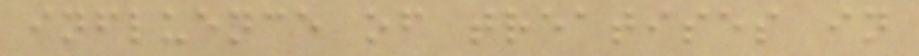influence of treatises in
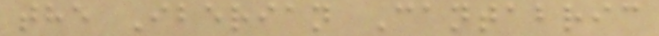the Iberian Cantabric
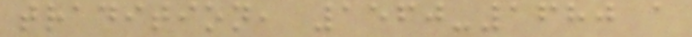tradition, 1560-1680 a
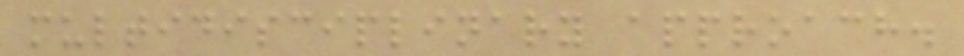multidisciplinary approach.
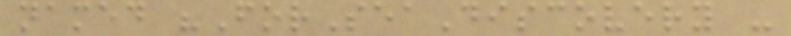named "ForSeaDiscovery -
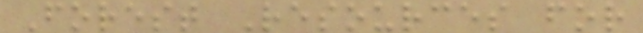Forest Resources for
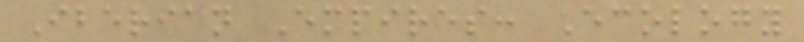Iberian Empires: Ecology
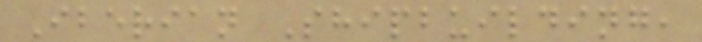Iberian Shipbuilding,
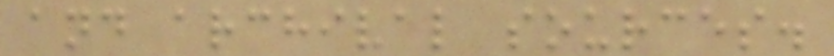and archival sources.
